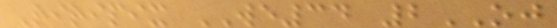Riripix WE34 2OJ
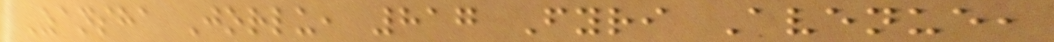Zansha Jorlu, 817 Fyri Avenue,
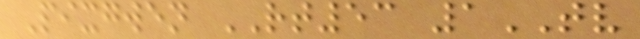Pixgwen RT53 1TV
